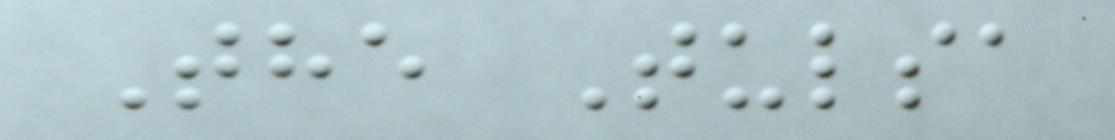The Tulsa
